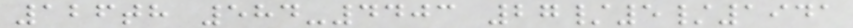126th 584-4403 27/5/1941
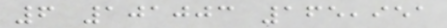6 101003 165,951
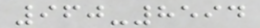960-8594
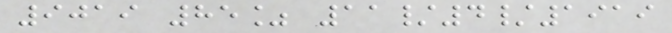9019 85% 11/4/1919
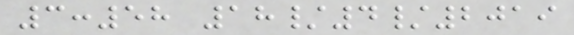3:58 18/4/2019
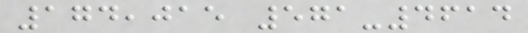174,015 571-4614
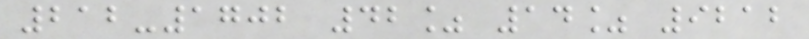212-1702 42% 14% 9212
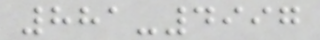881-4997
